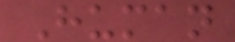Human
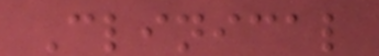Clinical
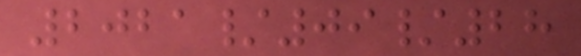2021/09/28
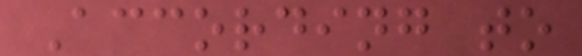According to
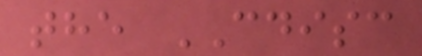the CDISC
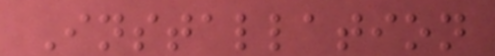Installation
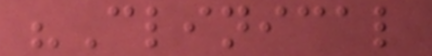"Clinical
